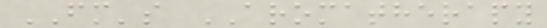FM's AROMATHERAPY
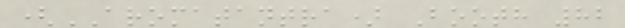(AROMATANTRA) Booth 82
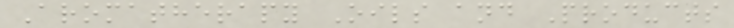Aromatherapy Oils and Products
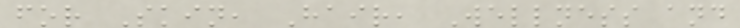for Skin, Hair, Wellness and
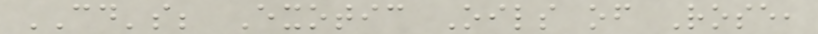CD's; Exotic Oils of Rose,
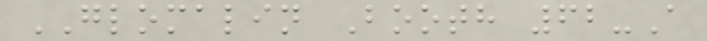GLOMALIN Booth 62-A
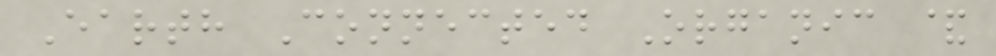Earth Connected Organic &
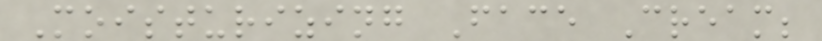Moisturizing Face Cream;
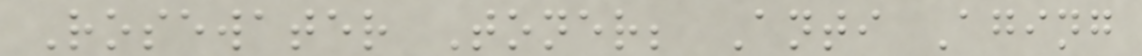Rosewater Toner; Anti Aging
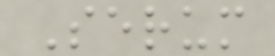Serum
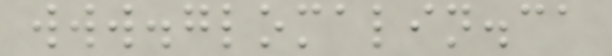www.glomalin.ca
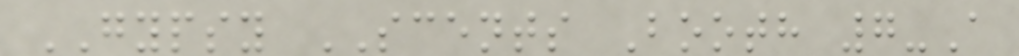GYPSY SCENTS Booth 7-A
